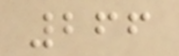266
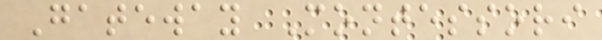Gateway Montessori
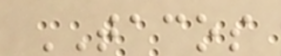TACOS
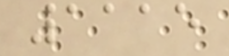1115
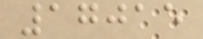17015
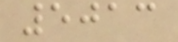5013
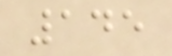145
